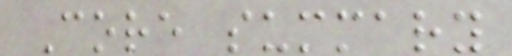Core summary
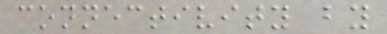connectivity by
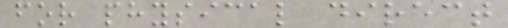for physical direct
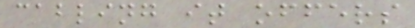cabling it offers
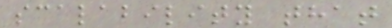scalability that
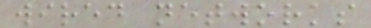wired networks
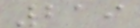219
